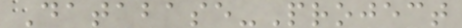Database-Project
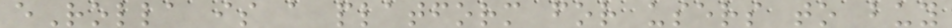eRolla is a platform for users to buy
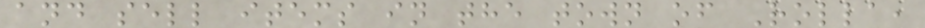and sell items in the town of Rolla,
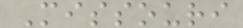Missouri
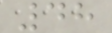48
